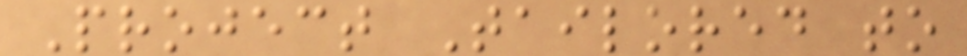Project Tailored to
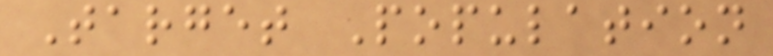Target Population
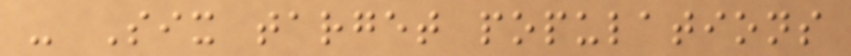- Six target populations
